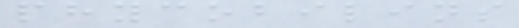phycobilins
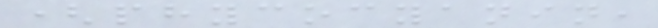(phycocyanin,
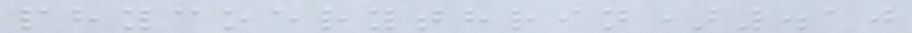phycoerythrin).10
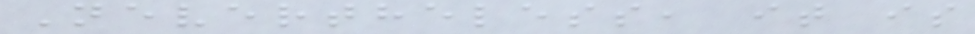Nevertheless, it is
